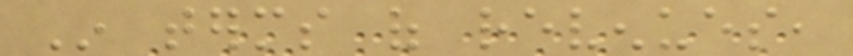In terms of revenues,
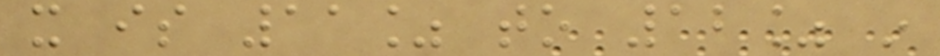it is 11% to 12% in
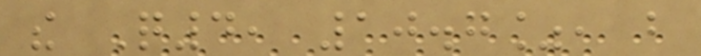the Q4, 10.7%, but
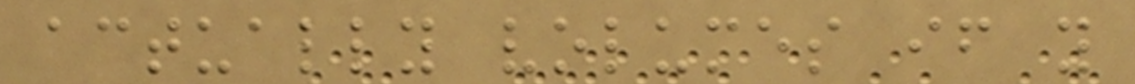actually volumes if you
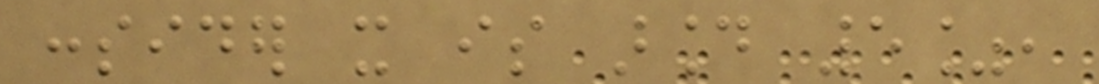consider it is around 5%,
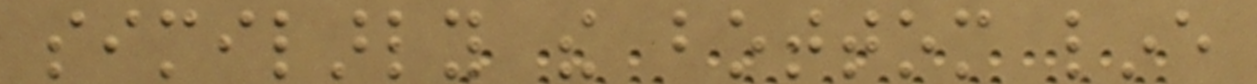similarly the bottom line
